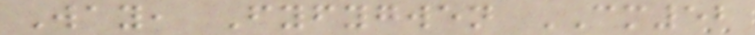Way, Fyfygwen CM52
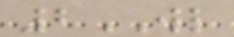2WL
